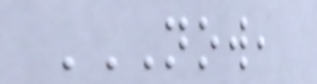NOW,
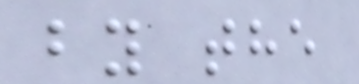by the
